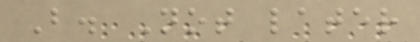B. Not later
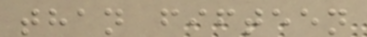than fifteen
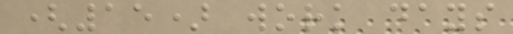(15) work days
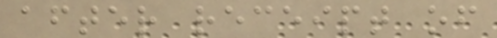after receipt of
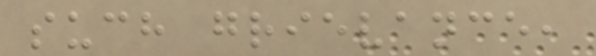such grievance,
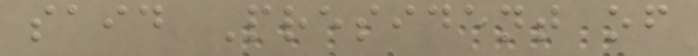said President of
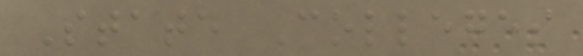State Colleges
